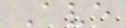Ave
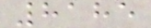8185
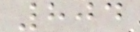804
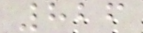826
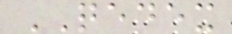QEDEX
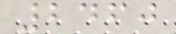2460
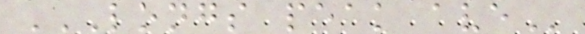LONGS PEAK AVE
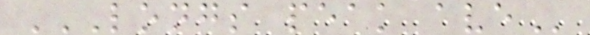LONGS PEAK AVE
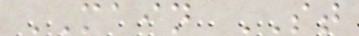MAIN ST
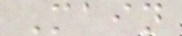Main
